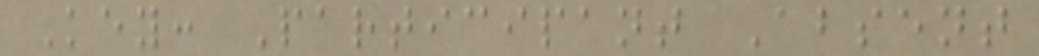Key: Participant Absent
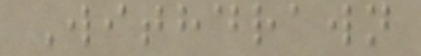Withdrawn
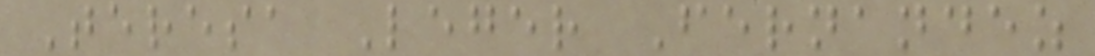Teresa Leger Fernandez
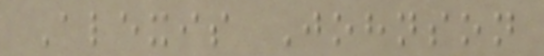Alexis Johnson
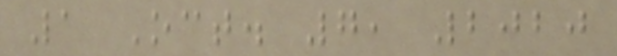1 Oct. 7, 2020
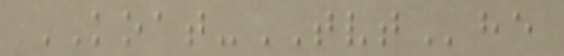KOAT-TVThe
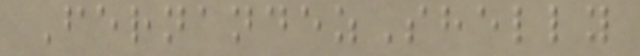FernandezShelly
